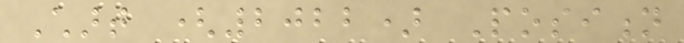Chart (2022) Position
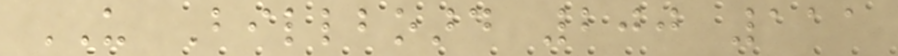US Billboard 200 111
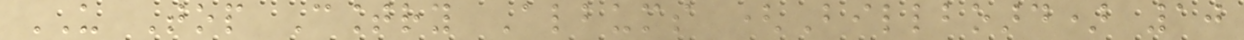US Top Country Albums (Billboard) 10
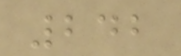242
